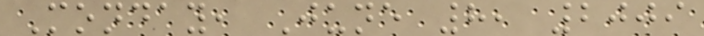Monday, June 8, 2009
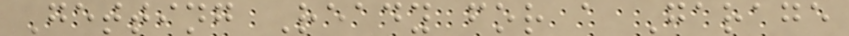Getting Ready for a Garage
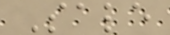Sale
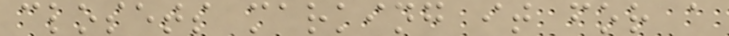closets marking it for a
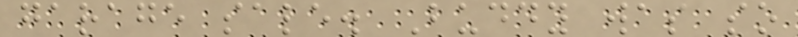garage sale. Buddy was so
